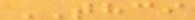THCI
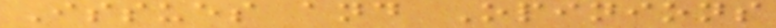Issues and Opinions
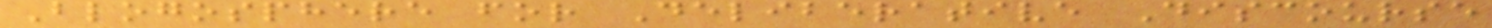Blogosphere for Deliberative Discourse
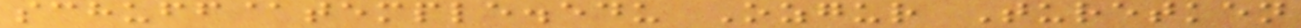schuff@temple.edu Ozgur Turetken
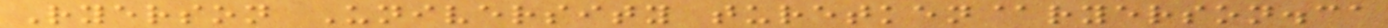Ryerson University turetken@ryerson.ca
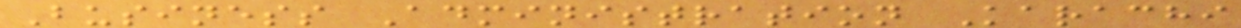Business Administration Karachi
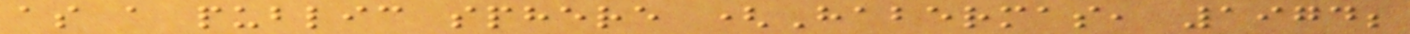as a public sphere (Habermas, 1974;
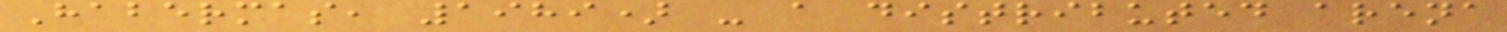Habermas, 1989) - a distributed arena
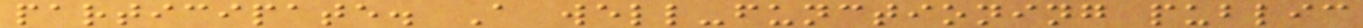participate. A well-functioning public
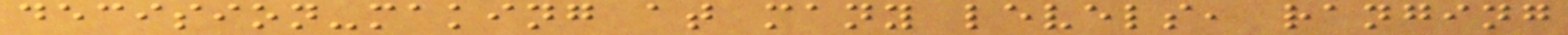decision-making at many levels, ranging
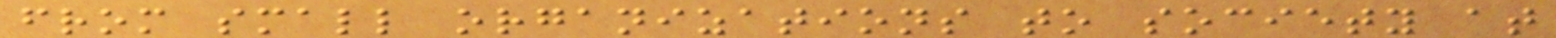from small organizations to society at
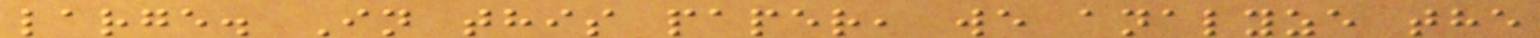large. In this paper, we analyze the
